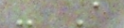- A
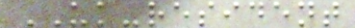UK-resident
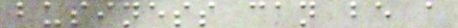business can be a
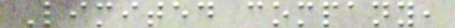Limited company,
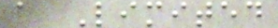a Limited
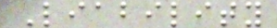Liability
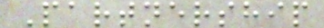Partnership
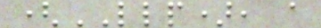(LLP), a
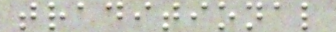traditional
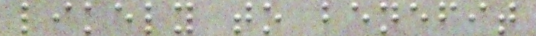likely to benefit
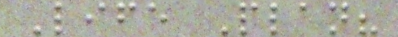Life Plan?
